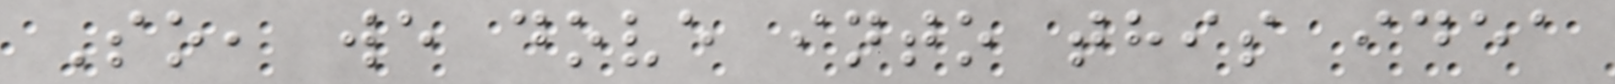So, we dove into this idea
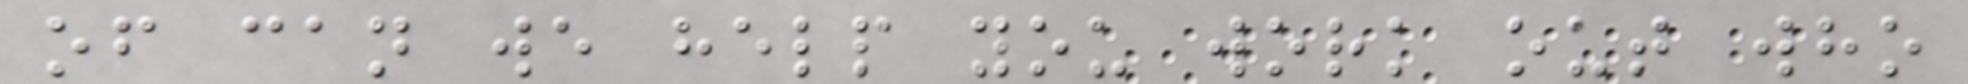of can we help you work out who
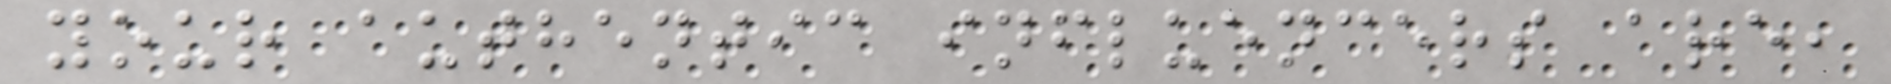your authentic influencers are,
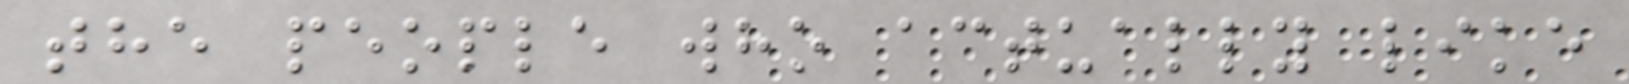the people who actually like
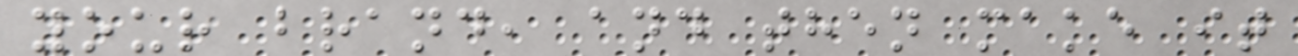your brand, and then make it
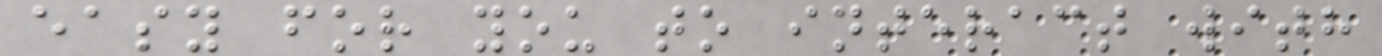easy for you to interact with
